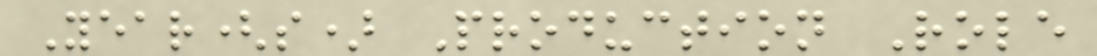Year(s) Production Role
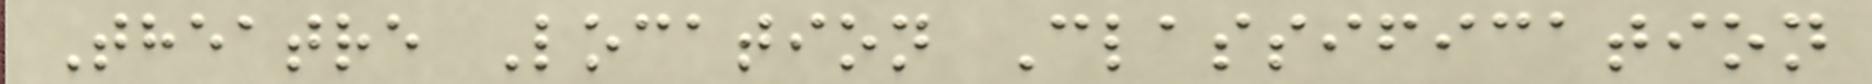Theatre Location Classification
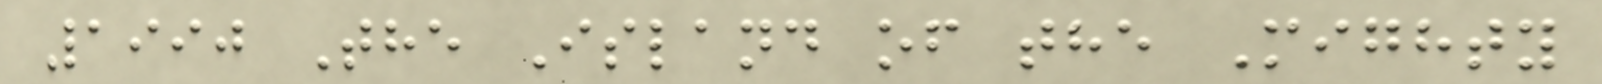1990 The Island of the Mighty
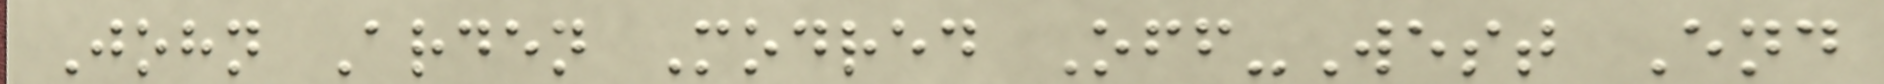John Arden Modred Off-West End
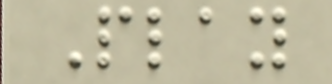Play
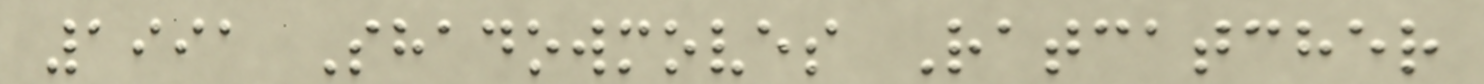1991 Shadowmoves Ratcatcher
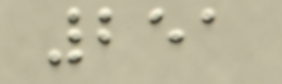251
